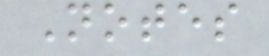Notes
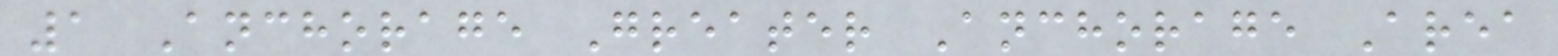1 Anchorage Greater Anchorage Area
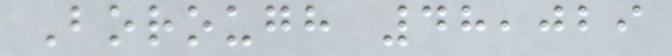Borough 48,029
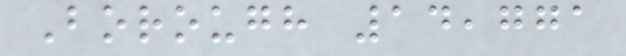Borough 14,771
